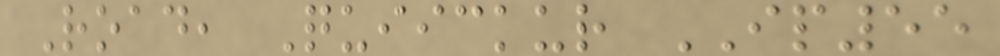Road, Quiickur IP55
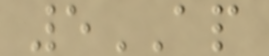5AP
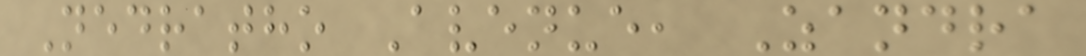Nedratho Avenue, Zandra
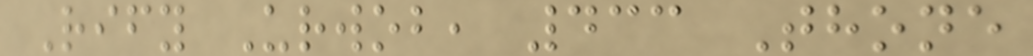Rify Urwob, 433 Thone
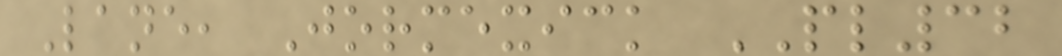Lane, Jormexick PL32
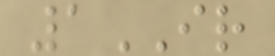1IR
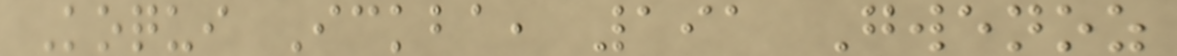Koqui Ickba, 191 Gwenoz
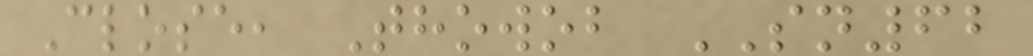Close, Thowob SN62
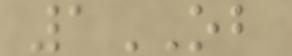1OB
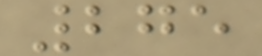275
